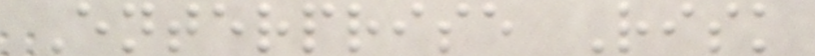Enterprise Risk
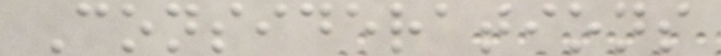Considerations
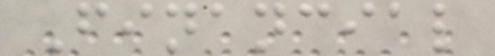Financial
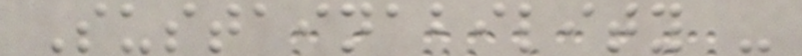Sustainability -
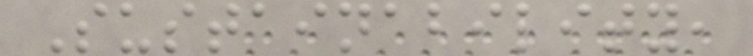Sustainability,
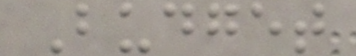Budget
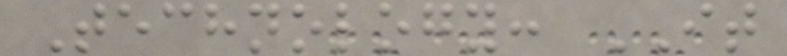Technology: IT
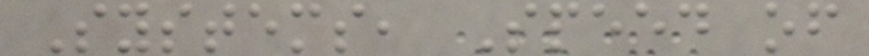Systems, Speed of
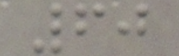60
